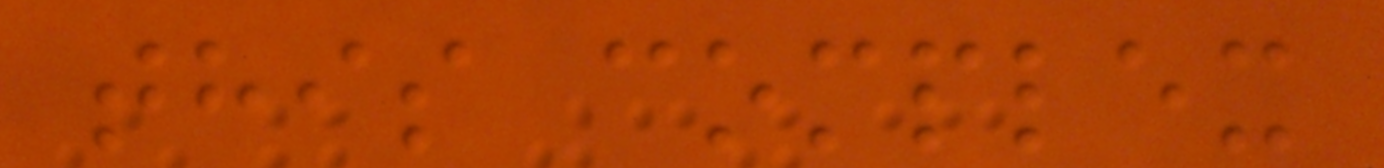this complex
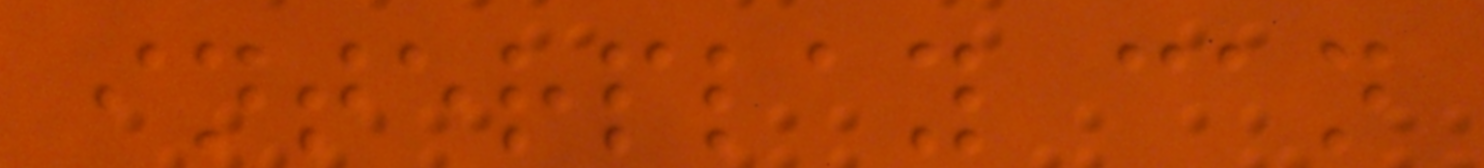interplay can
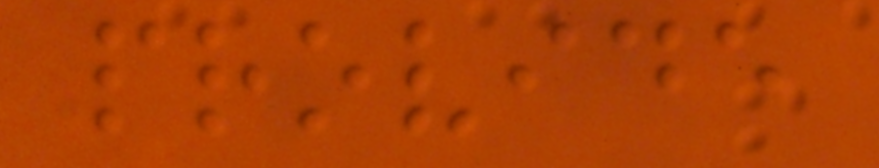provide
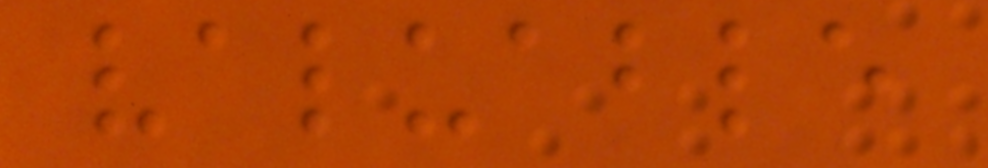valuable
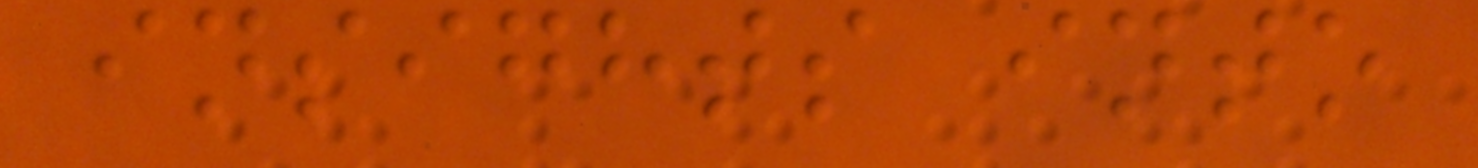insights into
